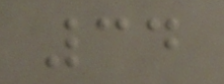34
